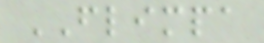FLIMPA
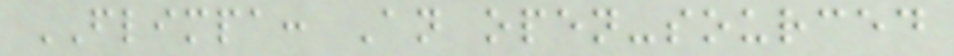FLIMPA: An open-sourced
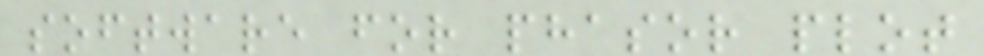software for phasor plot
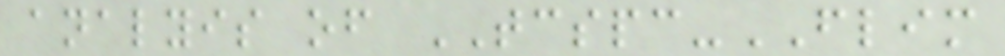analyis of TCSPC-FLIM
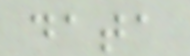data
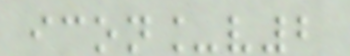icon_v2
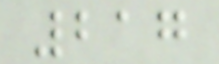217
